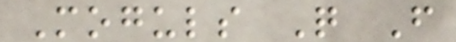Moguls Q F
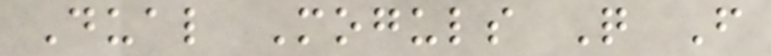Dual Moguls Q F
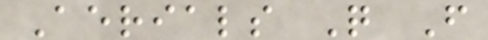Aerials Q F
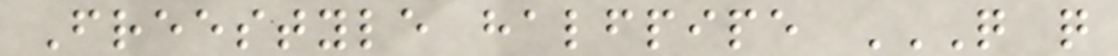Freestyle halfpipe Q Q
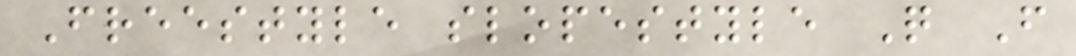Freestyle slopestyle Q F
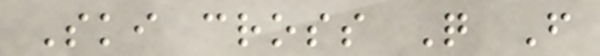Ski cross Q F
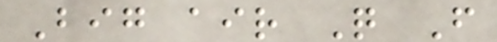Big air Q F
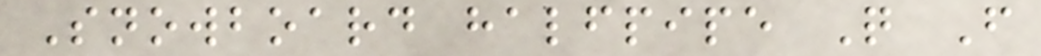Snowboard halfpipe Q F
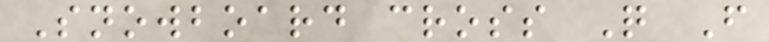Snowboard cross Q F
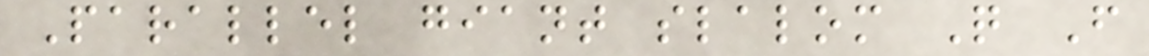Parallel giant slalom Q F
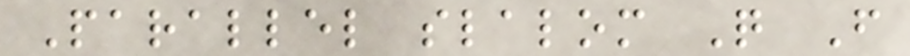Parallel slalom Q F
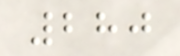280
